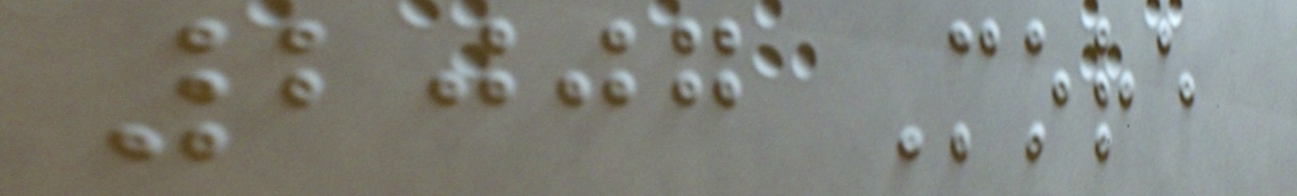2007 More
